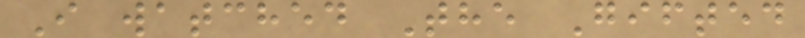I watched The Gifted
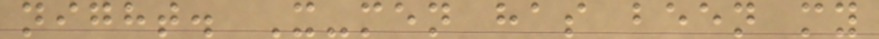night. X-men has been my
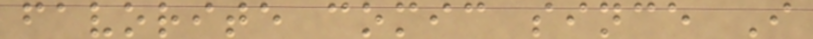favorite comic since I
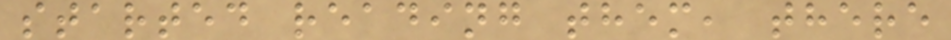started reading them, there
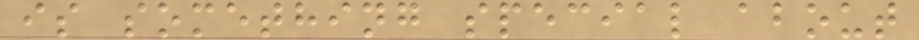is something special about
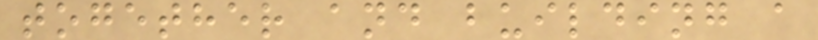together and building a
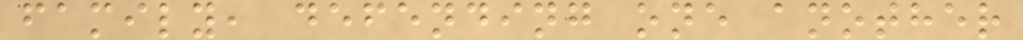family, defending one another
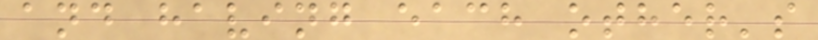and having each other's
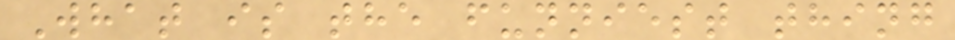What is the funniest thing
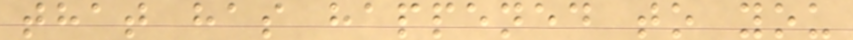that has happened to you
